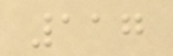117
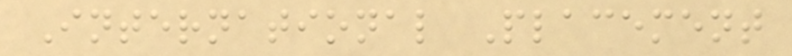International Placement
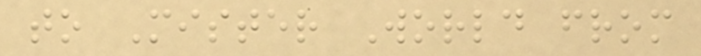to Mister World from
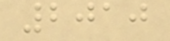2010
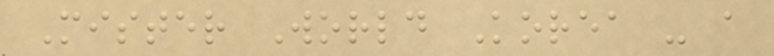Mister World Korea - a
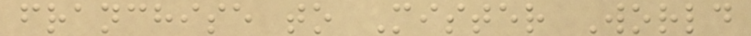franchise to Mister World
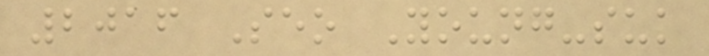2016 Seo Young-suk
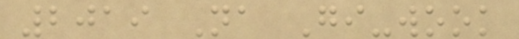2019 Na Gi-wook
